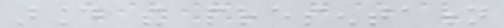around the presentation
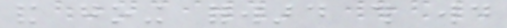and going forward this would
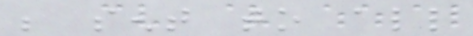be sent to all
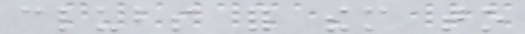clubs for them to
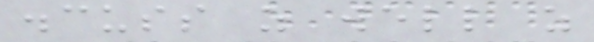discuss as well as
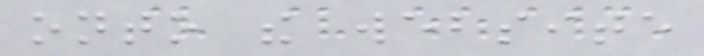onto the website
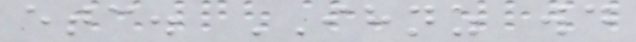etc. IHNZ would
